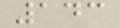143
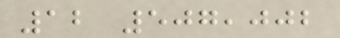12 507,002
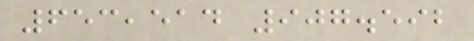653,514 907.592
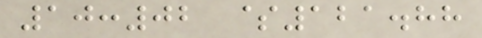10:02 $121.88
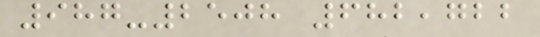987-2508 682,722
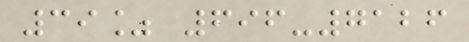39% 696-7126
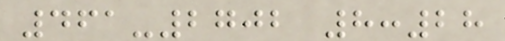461-2702 8:28
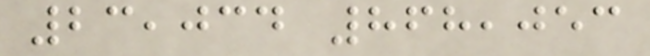23,034 868,053
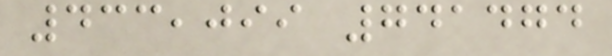433,099 741474
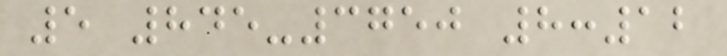5 845-3750 8:12
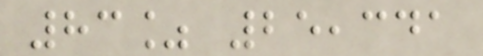83% 25,341
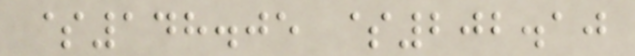$148.05 $202.10
